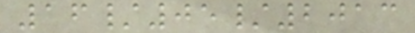16/05/2013
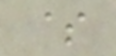$
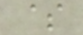$
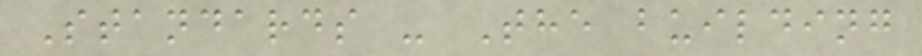Standards - The building
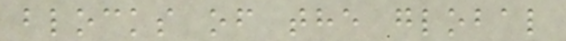blocks of the global
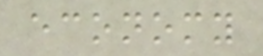economy
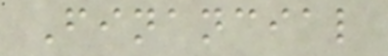Financial
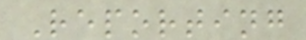Reporting
